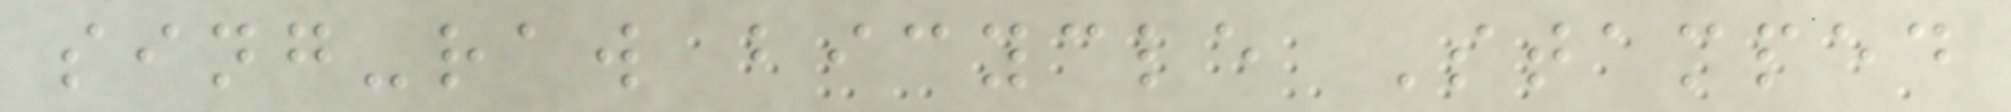sing-raw bicycle Stamped
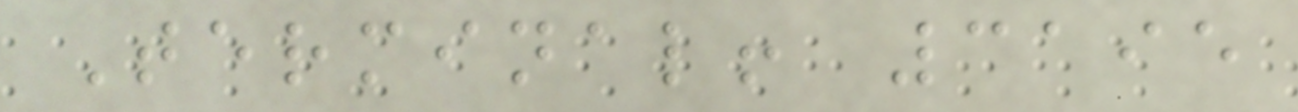Terminal! 3195
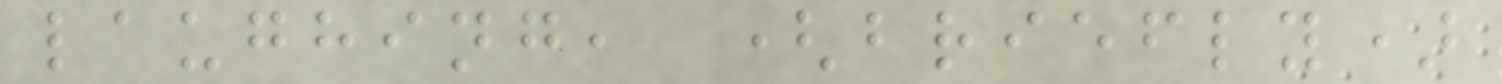laughing, (briefly)
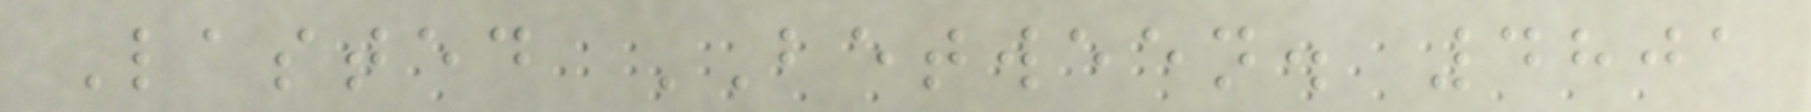Lasted BETWEEN. 4801
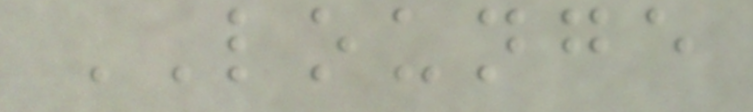LOUNGE
